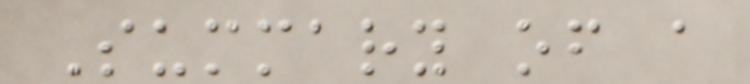Summary of a
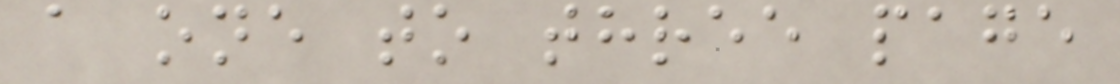a one to three page
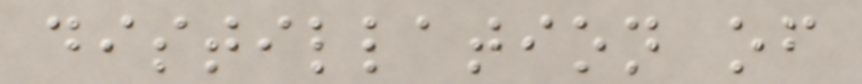distillation of
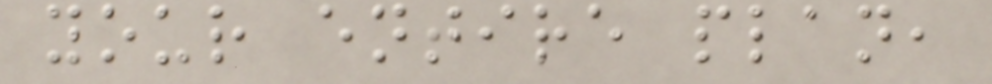your entire plan,
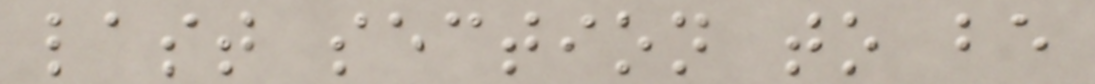last section to be
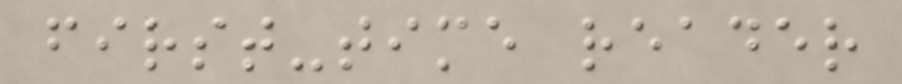first-time reader
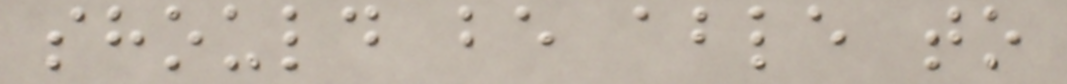should be able to
